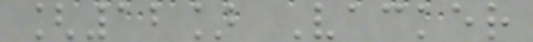[12] Vacker
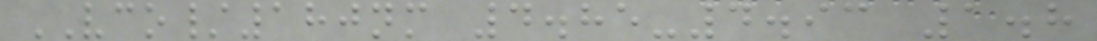VCO/180nm 4.85-4.93 1.8
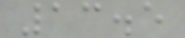13.5
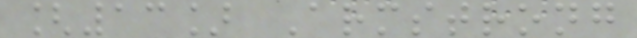[13] Armstrong
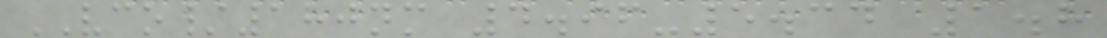VCO/180nm 4.96-5.34 1.8
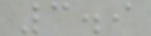3.9
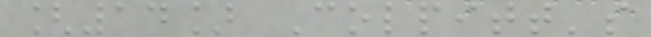[14] Colpitt's
